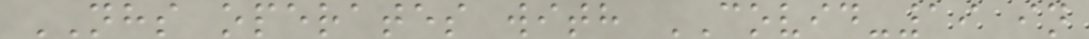NHS operates with COVID-19 in
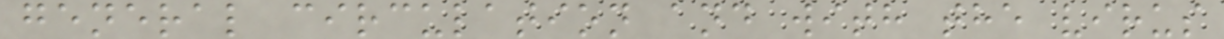general circulation and with the virus
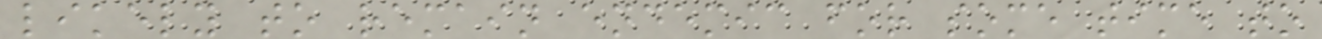likely to remain endemic for some time to
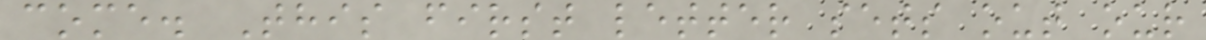come. This first letter sets out our
